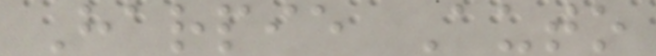Harpie Auto
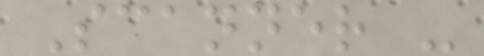Scanner -
